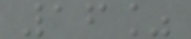16%
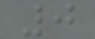0
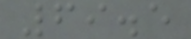69.5
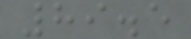89.5
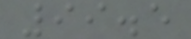99.5
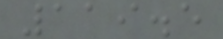119.5
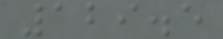129.5
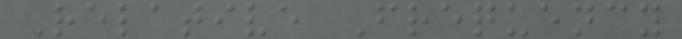Relative Frequency
